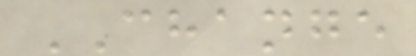CHANGE
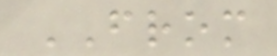FROM
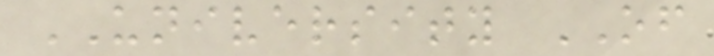UNIVERSITY OF
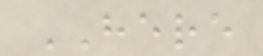HERE
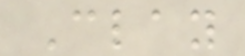Clay
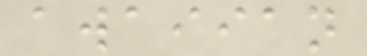awaiian
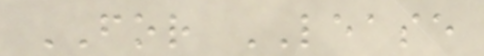FOR LEASE
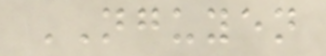NGUYEN
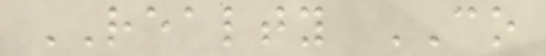REALTY CO
